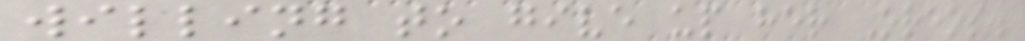willing to give up her Oreos.
